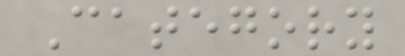Category
